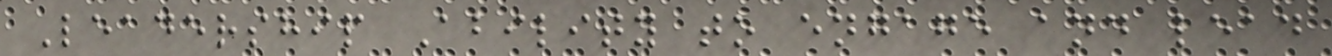Leadership Ability to engage and lead
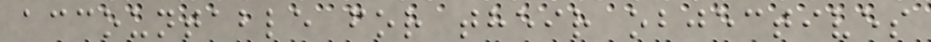accountable for their objectives
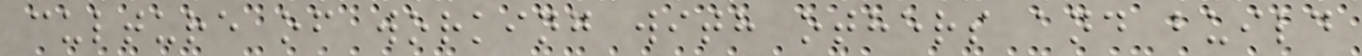culture of working with others and build
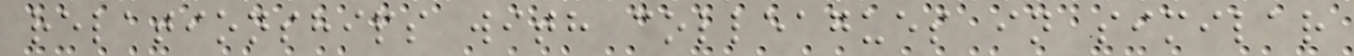relationships with colleagues in similar
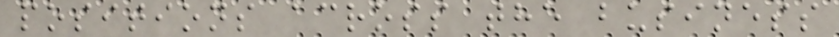positions across the business
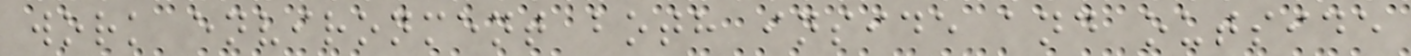work environment both inside and outside
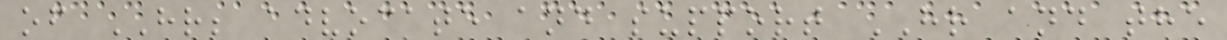of HR; advocate and support HR and the
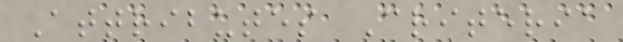Attributes Criteria
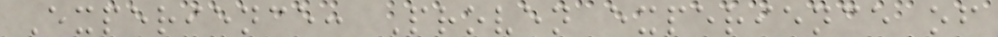Experience: Proven experience of
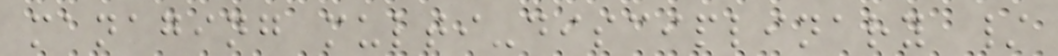managing multi-disciplinary /
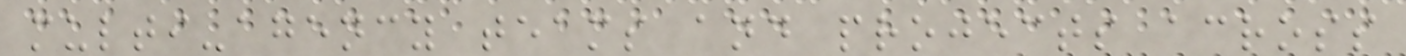multi-agency teams and projects across
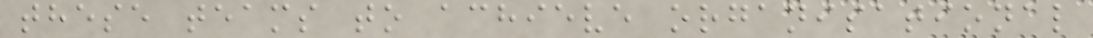these teams to achieve organisational
